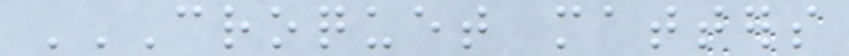CROQUET MATTERS
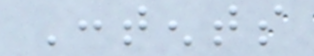Contents
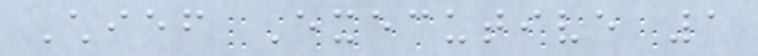Chief Executive 1
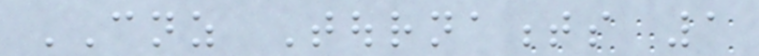CNZ Tournaments 1
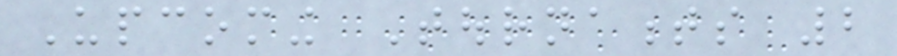Upcoming Tournaments 2
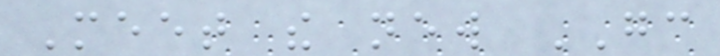Meet the new GC
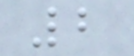2
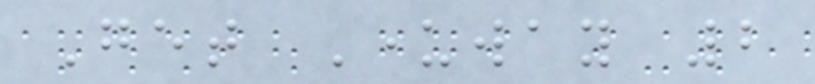Get Underway 2
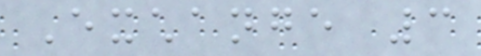Exchange 3
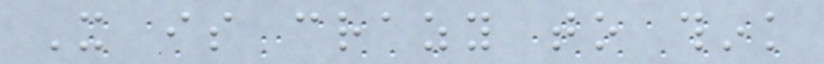It is crazy to think
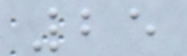25
